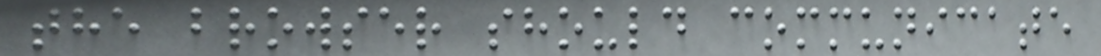the browser should communicate
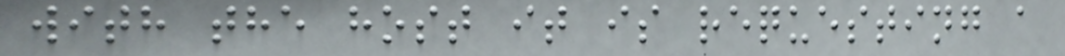with the host it is requesting a
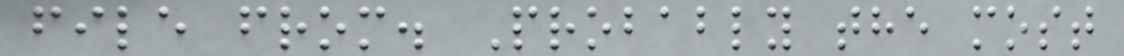file from. Probably the most
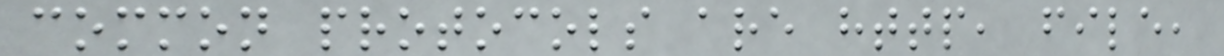common protocols are http, file,
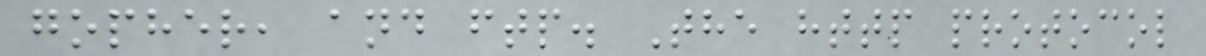gopher, and ftp. The http protocol
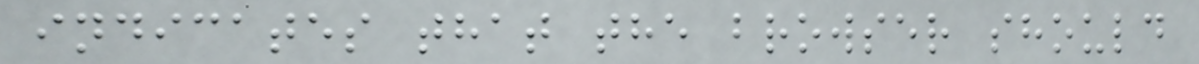indicates that the browser should
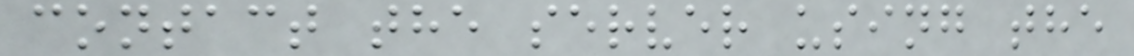contact the server using the
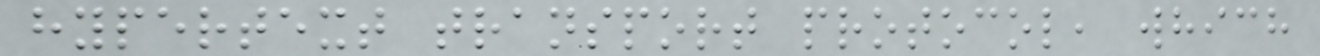hypertext transport protocol, which
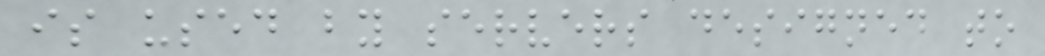is used by servers designed to
